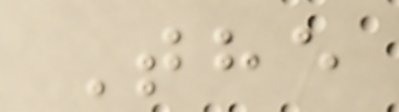The
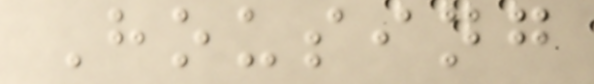Housing
